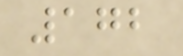172
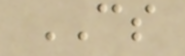CS
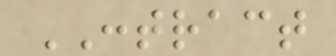CONTRACT
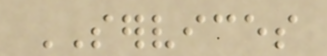SERVICES
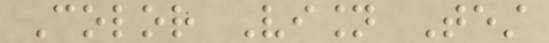Color Vision Test
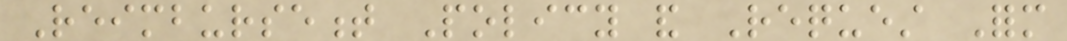Reimbursement Policy and Request Form
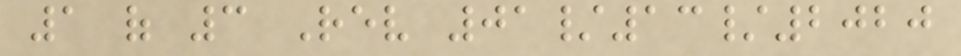1 of 3 Rev 01/13/2020
